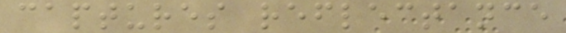captures reflectance
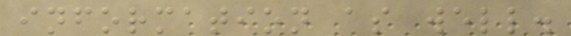information as well.
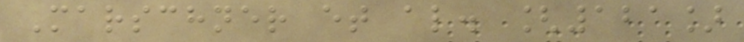Marschner et al. [121]
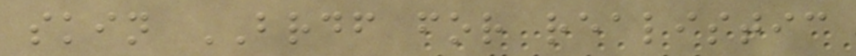skin BRDF for realistic
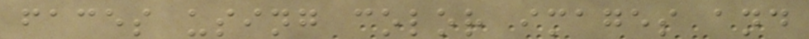faces using color images and
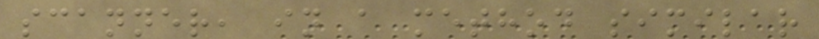scanner, in a method similar
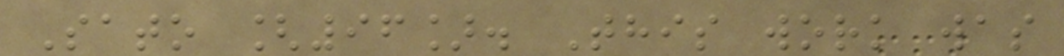Sato [96]. This work was
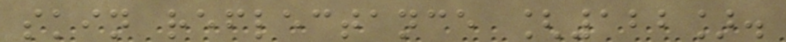skin reflectance [122].
